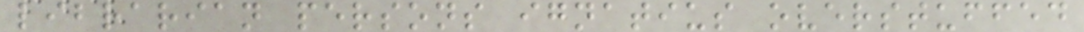librarian persons ignatius overstuffed
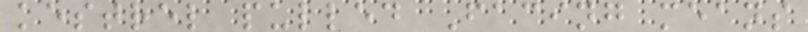kestrel pulled Facing means
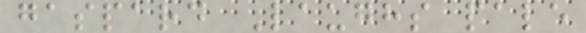gaspard Laughs pale
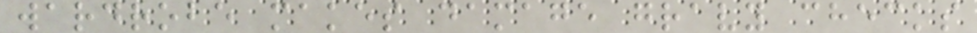wardrobe makes damage gravy checks
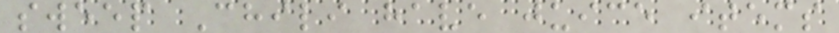sweep Chili have juice items
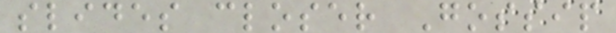slides closer Gossip
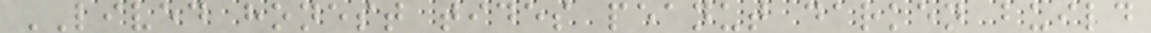LIVED honest tides peanut darken build
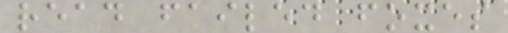read failed foxes
